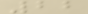22
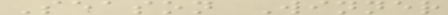Season Winner
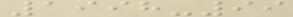1998-99
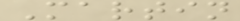Martin
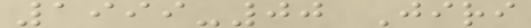1999-00 Jiri
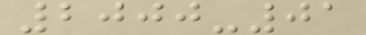2000-01
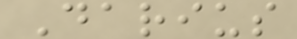Darius
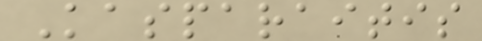Kasparaitis
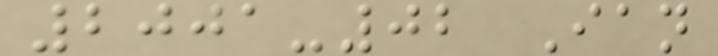2001-02 Ian
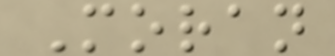Moran
